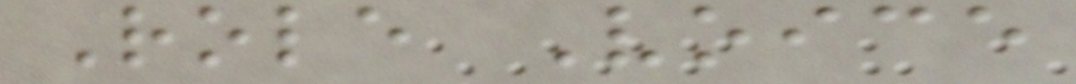Role Voice
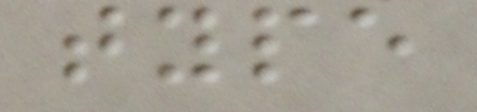type
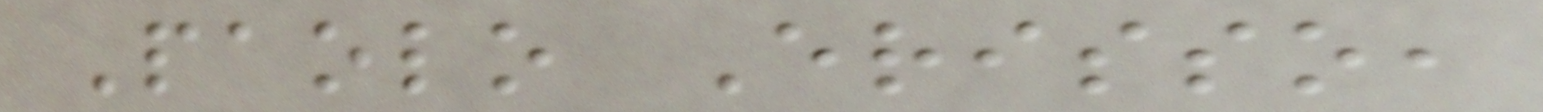Paolo Erisso,
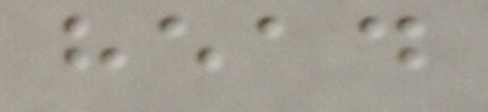head
